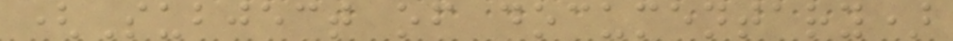(Subject of documentary)
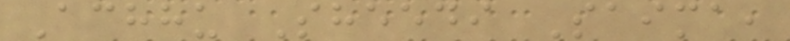Achhu Sheedi Saima,
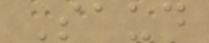Saud
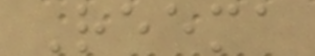Reema
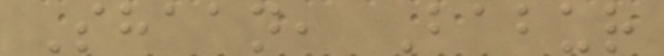Shaan, Babur
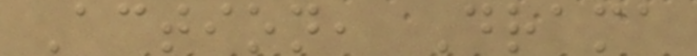Action, Drama
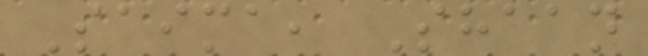Saima, Shaan
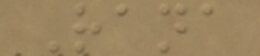Rana
